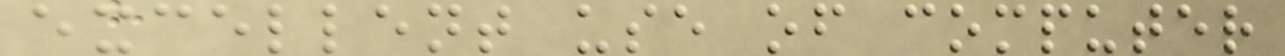excellent use of computer
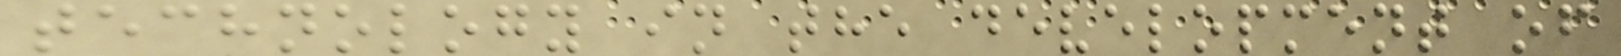technology in the development of
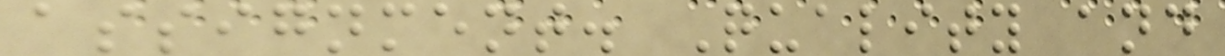assignment. Quality and
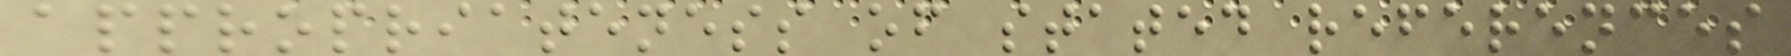appropriateness of stated references
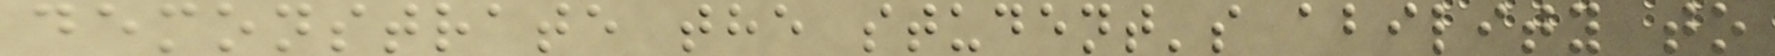demonstrate the student's ability to
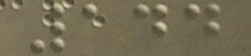144
